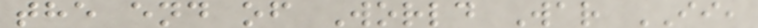the end of World War II,
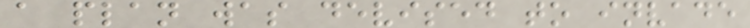a plan was devised to invade
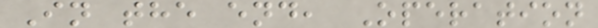In the end, Operation
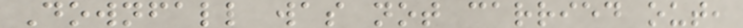Downfall was not carried out,
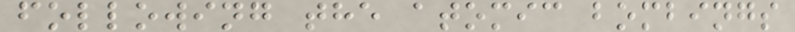following the atomic bombings
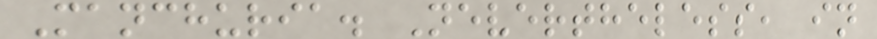Manchuria. Nevertheless, in
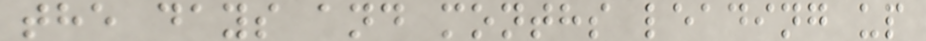the days and months leading up
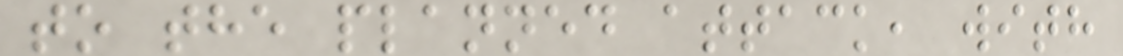to the planned attack, with
